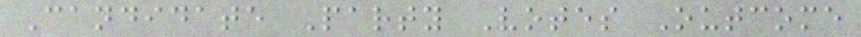Candidate Party Votes Outcome
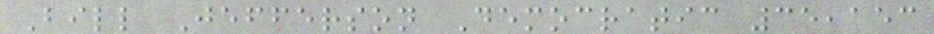Bill Jefferson Democratic 35,153
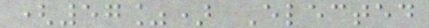(57%) Elected
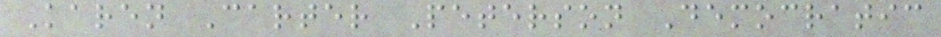Karen Carter Peterson Democratic
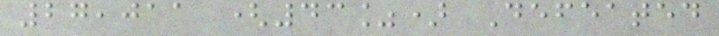27,011 (43%) Defeated
